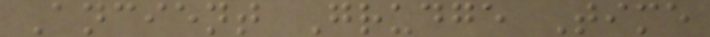Ancient Grudge Time
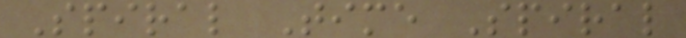Spiral Time Spiral
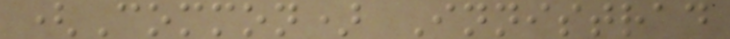(Common) Innistrad
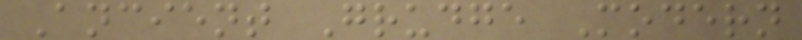Ancient Grudge Modern
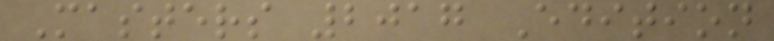Masters 2017 Edition
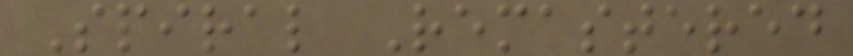Spiral Remastered
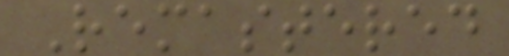Remastered
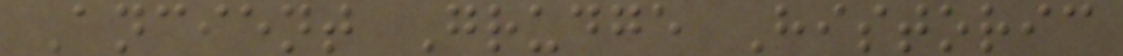Ancient Grudge Historic
